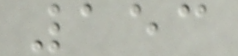153
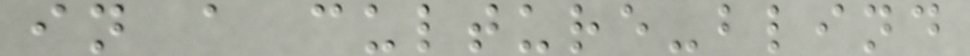in a culture-blind
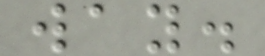way.
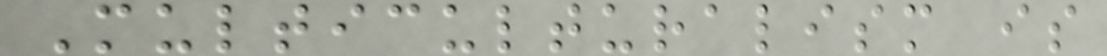Multiculturalism is
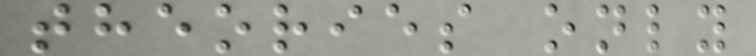theories only
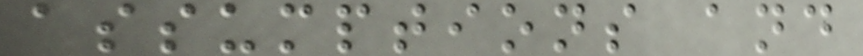assumptions and
